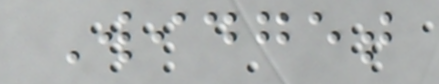Widget
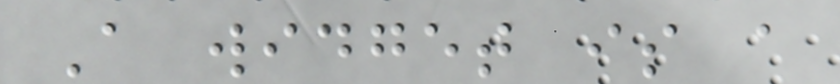A widget is a
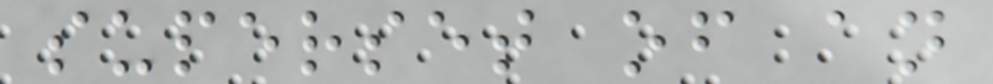superset of an
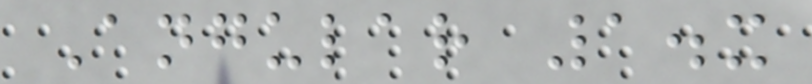Angular 1.x
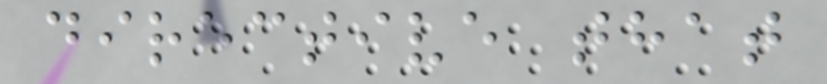directive that
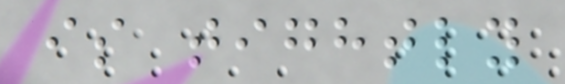is tightly
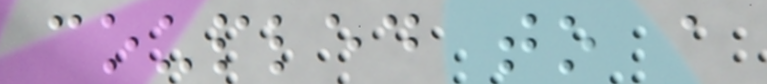coupled to a
